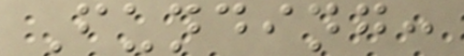Funding:
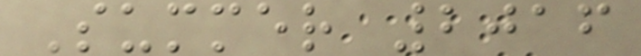Summer 2016
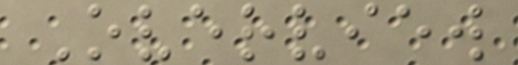Overview
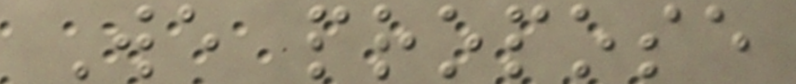We propose
